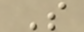S
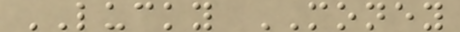LUCKY MONEY
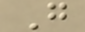G
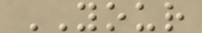YOUR
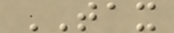TAX
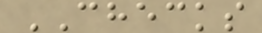CHECKS
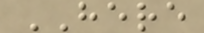HERE
